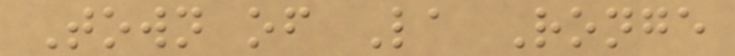Town of La Ronge
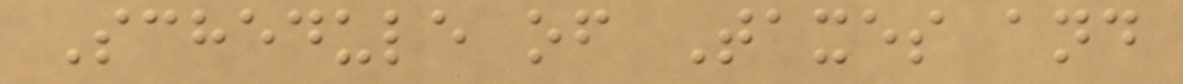Schedule of Taxes and
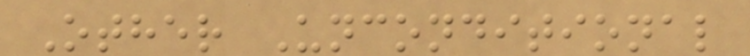Other Unconditional
